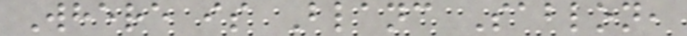Where is Blanc Sablon,
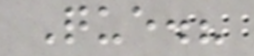Que.?
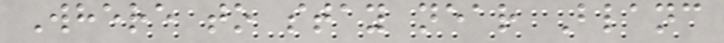Where to stay near Blanc
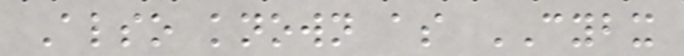Also known as CYBX
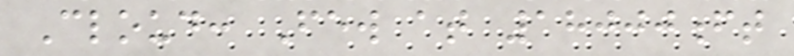Cloud: Few at 18000ft
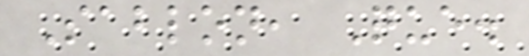Sablon, Que.
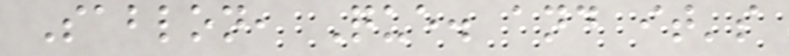Sablon, Que. and it's
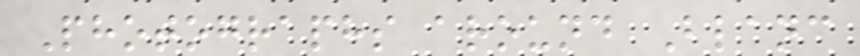Photographs around Blanc
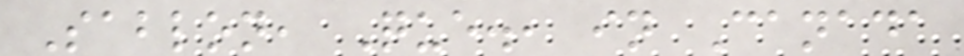Sablon, Que., in Canada
